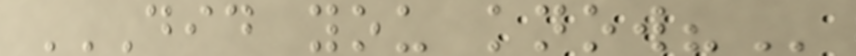DID YOU KNOW?
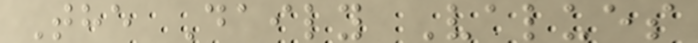The Daily Values
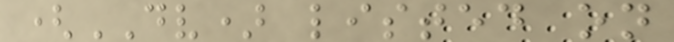(DV) listed on
